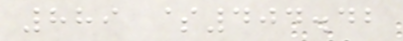889 $404.42
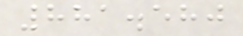881.580
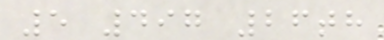5 497 26th
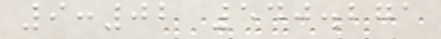9:02 540.271
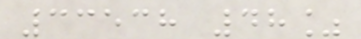33538 48%
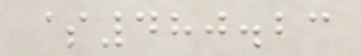$480.23
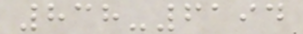838-6194
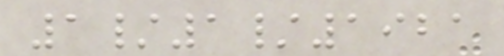1/1/1921
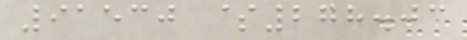91530 $278.03
